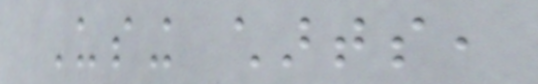Using charts,
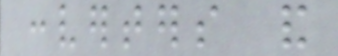converters and
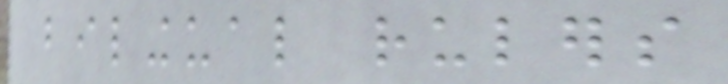bilingual rulers
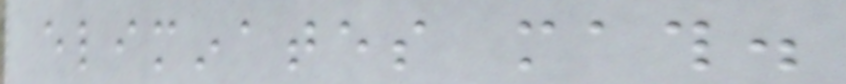eliminates math.
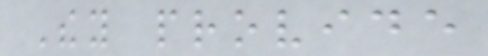They provide
